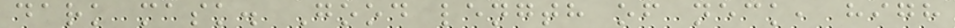dark mask. Good length of neck, high
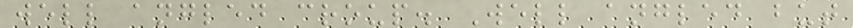well angled croup. Well angled but
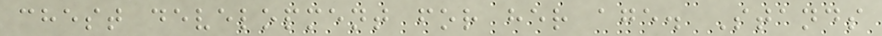chest development for her age. Stands
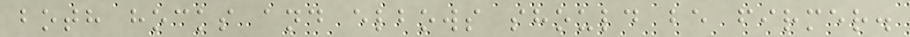both hocks and elbows should be firmer.
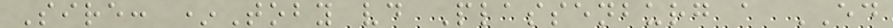Sire: *Toby vd Plassenburg a ED
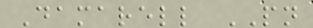Damarell PN
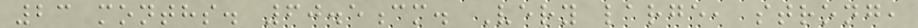23 months. 60.5cm. Very large, strong,
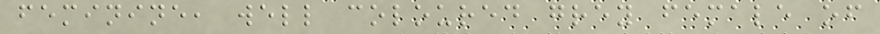feminine, well coloured grey female of
